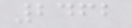2462
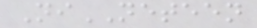NiNETEEN
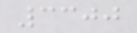3300
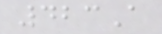423A
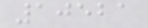10521
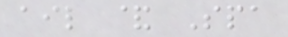ail & Spa
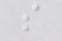s
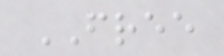FREE
